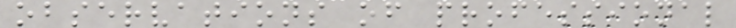observations of professional
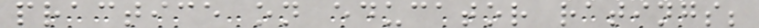practice on educator ratings;
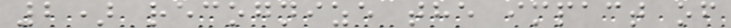2) recognize the impact of
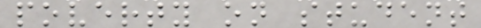poverty on student
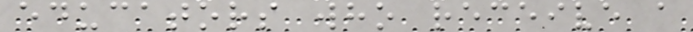educators who receive a
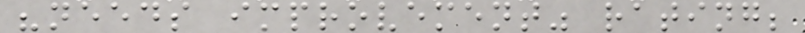"needs improvement" rating;
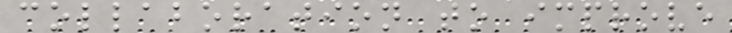collaboration to improve
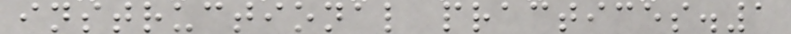instructional practices.1
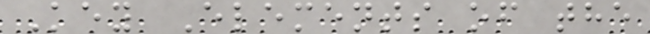Key Elements of the
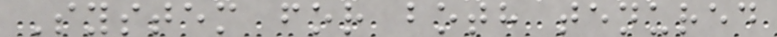System for both tenured
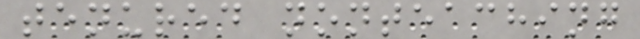tenured nonteaching
